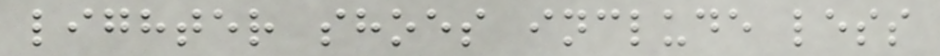lighter shoes include less
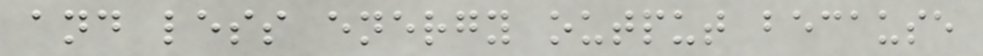and less energy output because
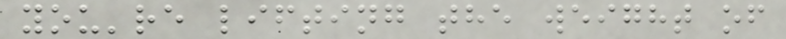you're lifting the weight of
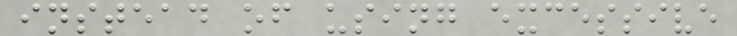instead of using excessive
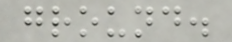ground.
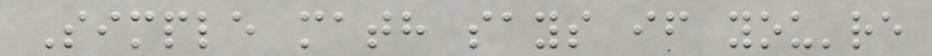Simple math says if you're
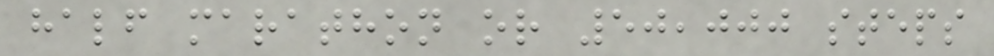half marathon or 50,000 steps
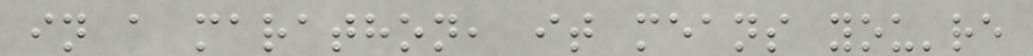in a marathon, it means you're
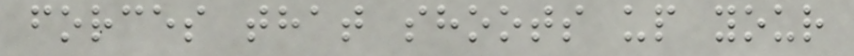forces that shoots up your
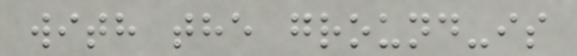with the ground-is
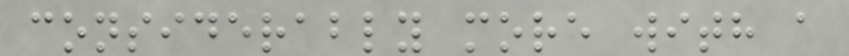considerably more with a
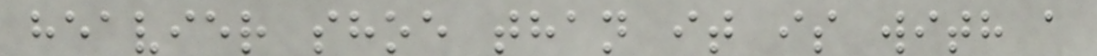heavier shoe than it is with a
